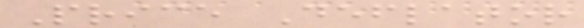Price Deflator
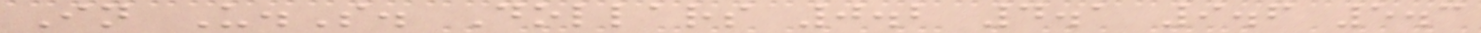In U.S. Dollars 0.2 4.1 9.6 5.3
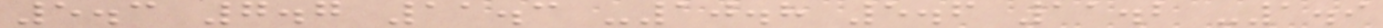5.3 7.7 11.3 -10.8 5.6 11.2 -1.9
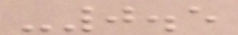-0.5
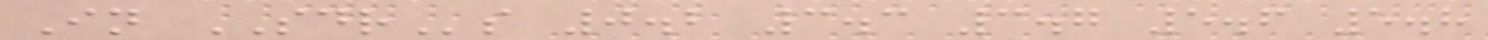In SDRs 0.2 3.3 3.7 5.6 5.8
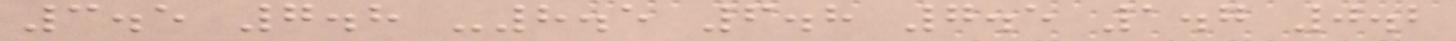3.5 7.8 -8.5 6.8 7.5 1.7 0.2
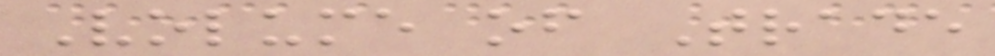Volume of Trade
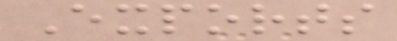Exports
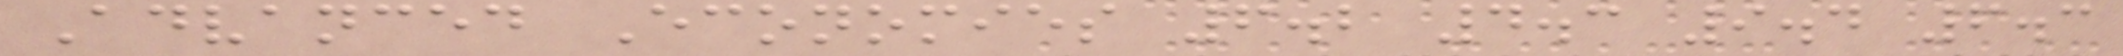Advanced Economies 6.2 4.3 9.4 6.3
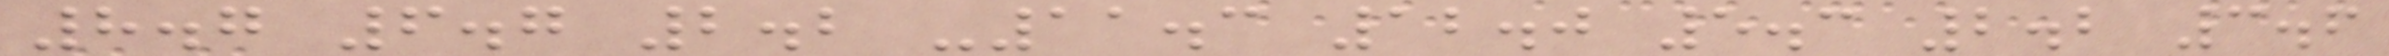8.7 6.7 2.2 -11.3 12.0 5.3 2.2 3.6
